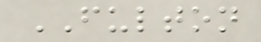FULTON
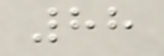88
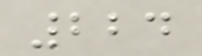224
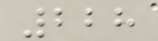228
